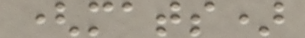(mats)
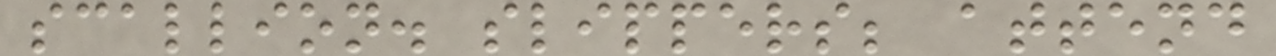scallion. slippers; attend
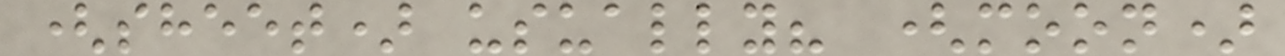(sheet) usually? (moon)
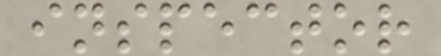inspector
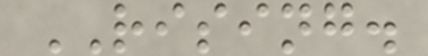RISING.
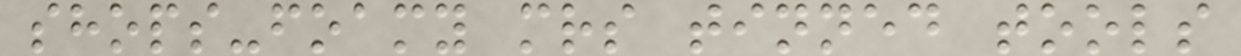shops-foamy mrs tinned tools
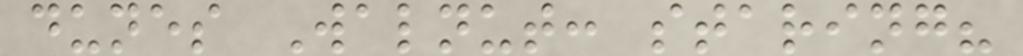dunes Walnut: staring?
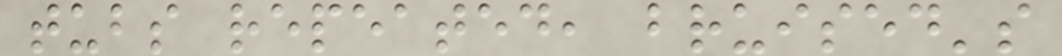tubs repeated, bruised's
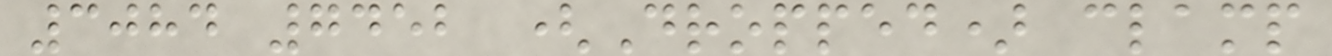3084 7452 (Dropped) clamp
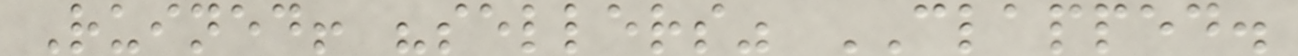Ruined! "sellers" CLAPPED.
